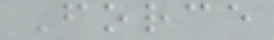Force
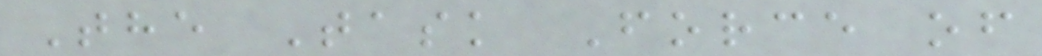The Task Force of
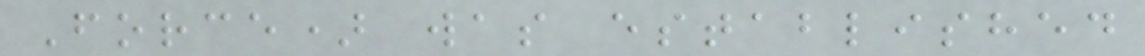Force) was established
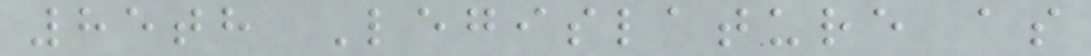85th Legislature as
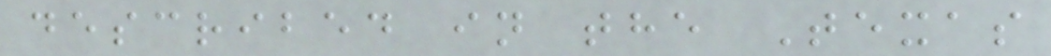described in the Texas
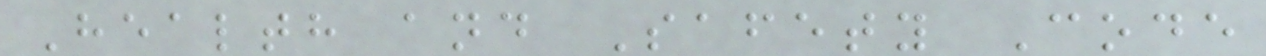Health and Safety Code
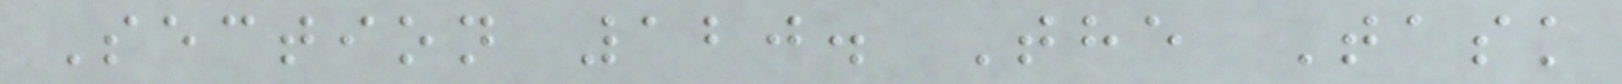Section 120. The Task
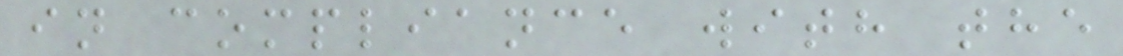in compliance with the
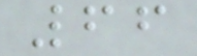66
